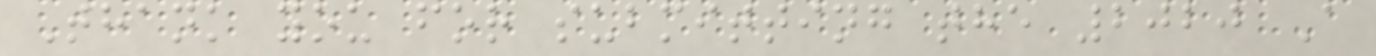Thank you for submitting the 2020 A
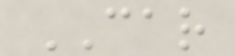CAR
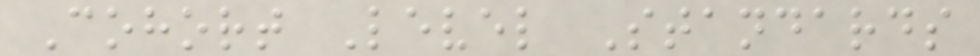Cohort Level Standards
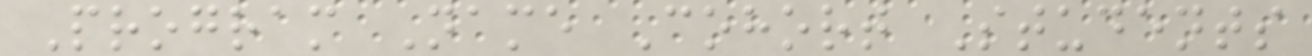Program Name Cohort Students
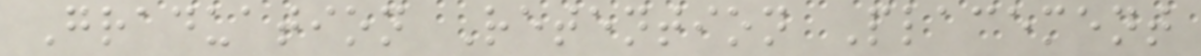Graduation Retention Placement
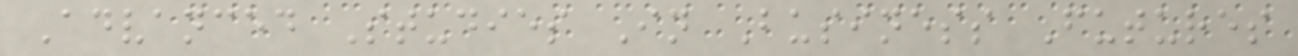Advanced Studies In Business Futures
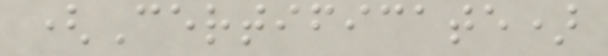(Certificate)
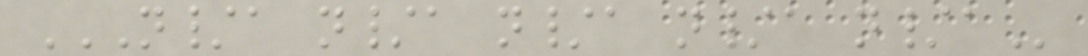N/A N/A N/A N/A N/A
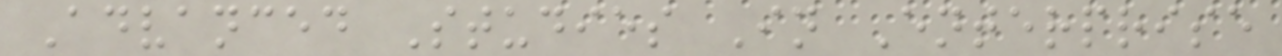Advanced Studies In Enterprise
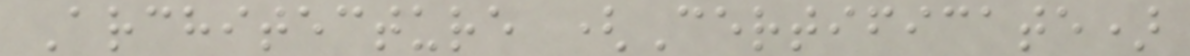Architecture (Certificate)
